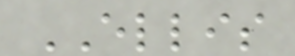ELLIS
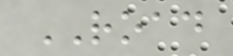ROAD
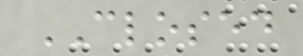CLOSED
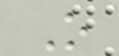O
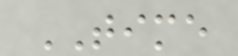TIME
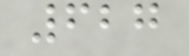627
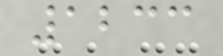1233
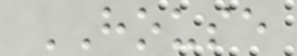HOUSE
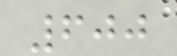600
